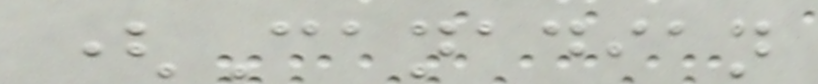(Canadian
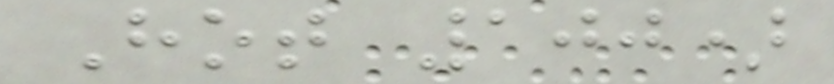Hot 100)
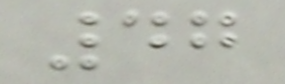47
